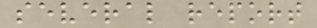several report
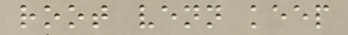root venn keep
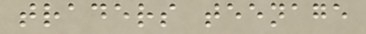traders teenage
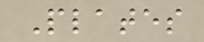Plates
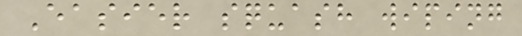Easier squash wiping
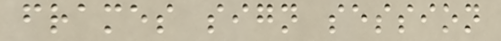frames sign session
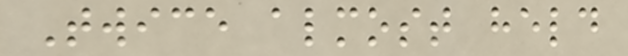Twice almost held
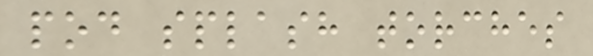pod splash torches
